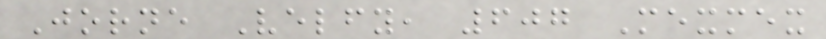Jorne Velfy, 607 Mexmex
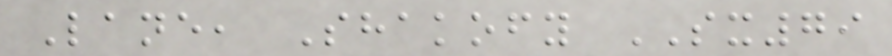Lane, Shakofy SX79
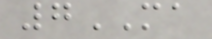7MA
